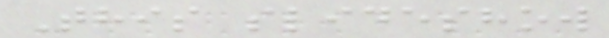This slideshow
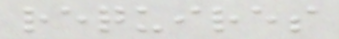requires
